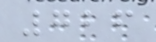726
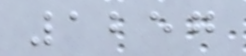1257
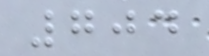704
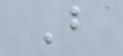B
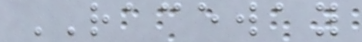RACEWAY
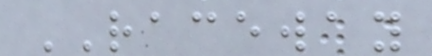RACEWAY
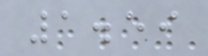1.59
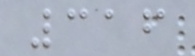316
